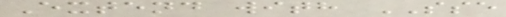Extend with SSE
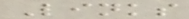Links
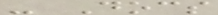- Docs
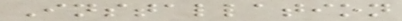Installation
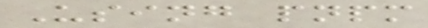Using pnpm
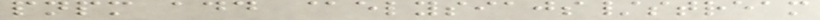pnpm add @elysiajs/stream
